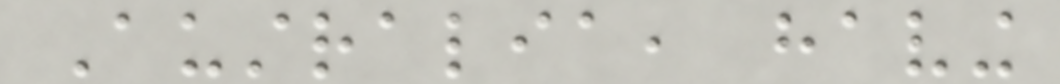Australia, having
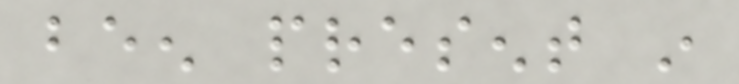been present in
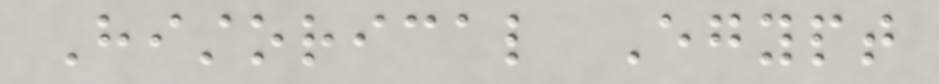Historical Egypt
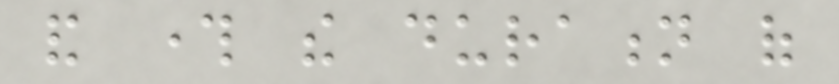and through the duration of
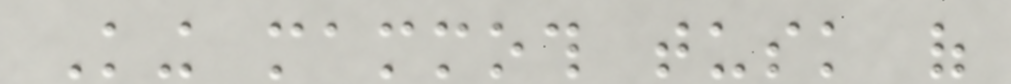King mammoth tusk of
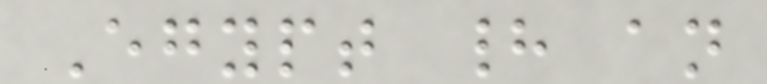Egypt had an
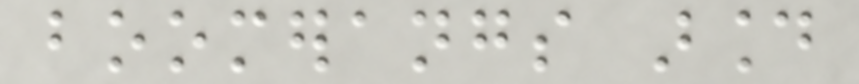boomerangs around
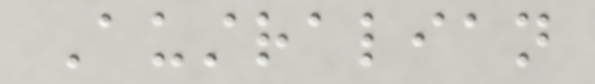Australian
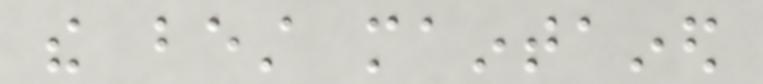the best maintained
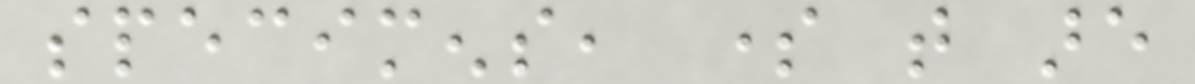specimens, some that are
